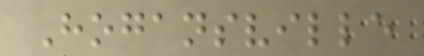Hogansville
